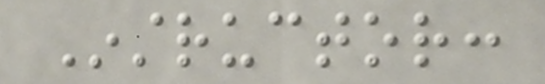Instructor:
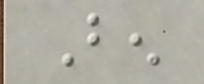Ben
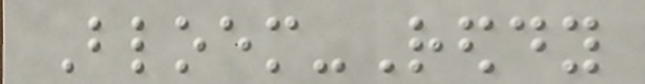Bloem-Reddy
